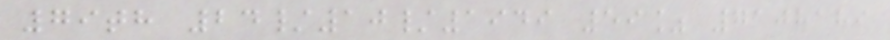79th 24/10/1949 59% 7108189
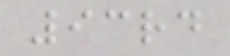93rd
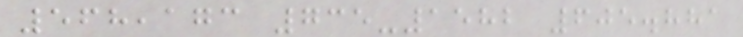568,173 735-1582 605.881
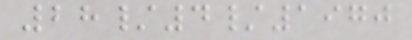28/4/1970
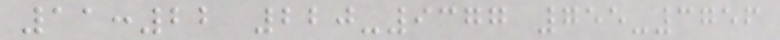11:22 220-9377 755-3756
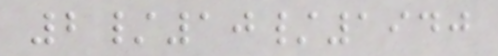2/10/1940
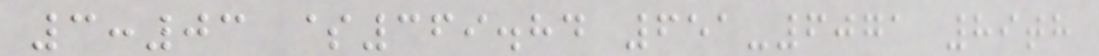3:03 $369.84 651-6071 89th
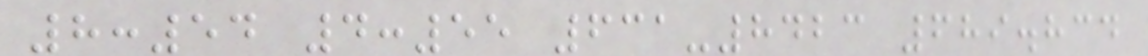8:54 4:55 631-8423 689.834
